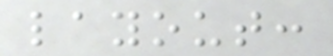layout:
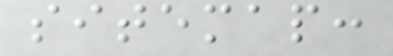sitemap:
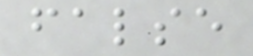false
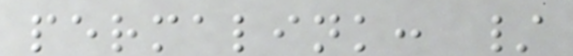permalink: /
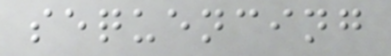sequencing
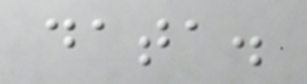data.
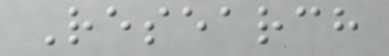Research
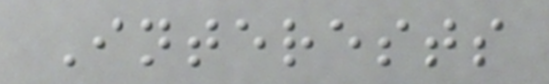Interests
